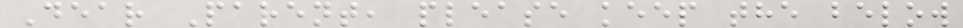Dear Parent, please keep the below
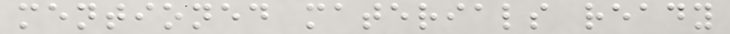mentioned materials ready
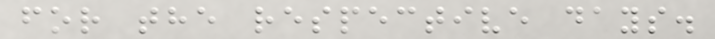for the respective days.
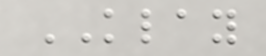KLAY
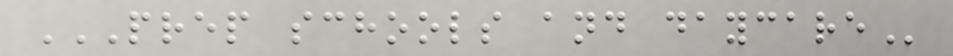PREP SCHOOLS AND DAYCARE
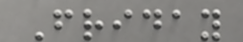Friday
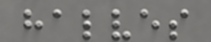halves
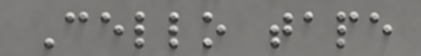Cello tape
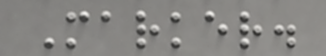Marker.
